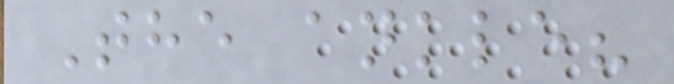The ankle?
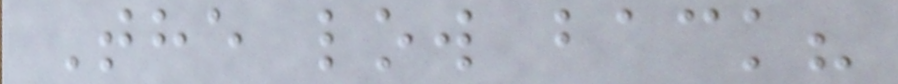The low back?
